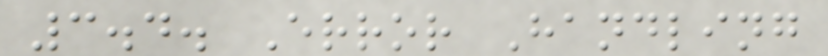3.4. Error Handling
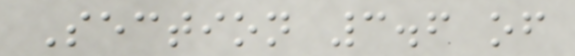Section 3.6 of
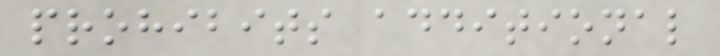prohibits additional
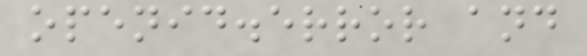openid.error and
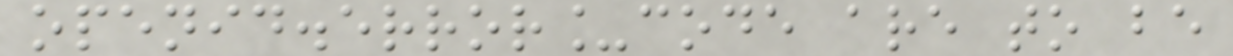openid.error_code are to be
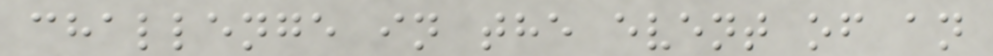challenge in the event of an
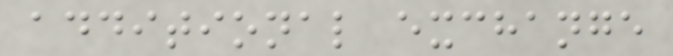additional exchange
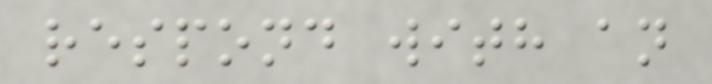respond with an
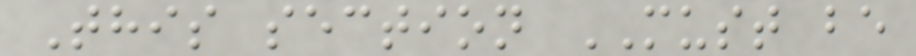This section MUST be
